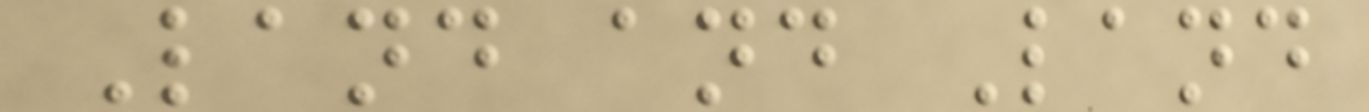Land and Land
